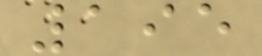195
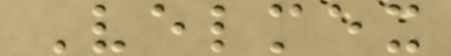Velmex
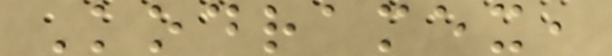Kodramex,
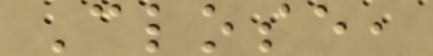Close,
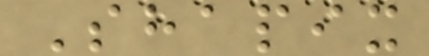Shapix
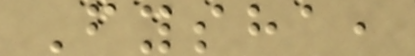Fysha,
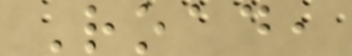Road,
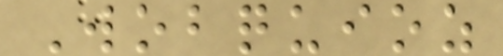Wobquioz
